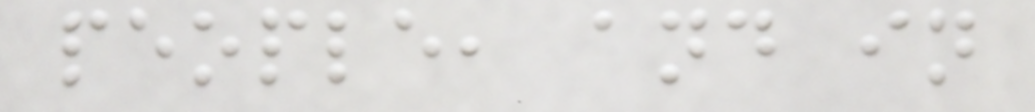people, and in
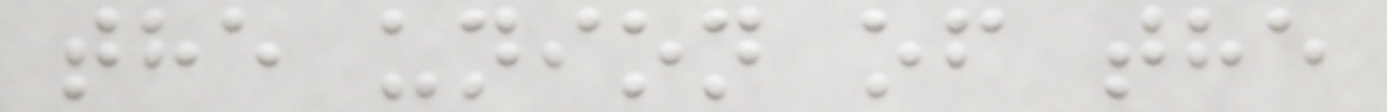the union of the
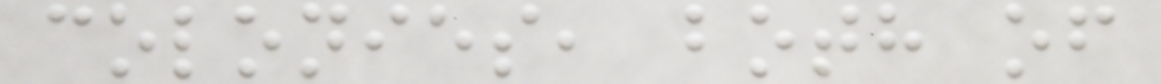colonies, both of
